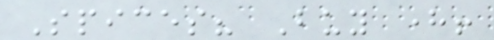Spices? Buy here!
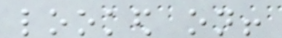looked on!
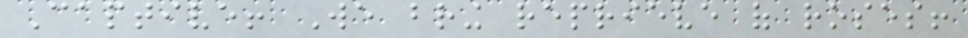Captive! We bring reprieve of roses!
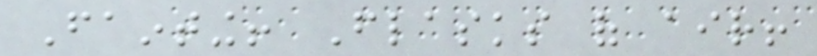Fainting! Flasks of air!
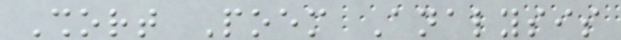Short Poem Analysis
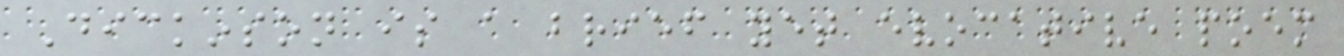Dickinson is a brief yet evocative poem
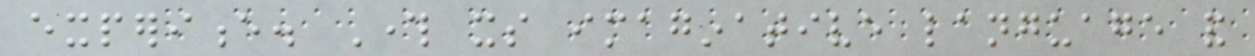experience. Through its imaginative language and
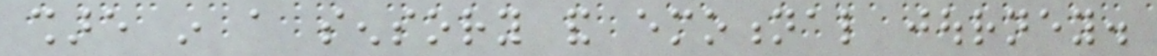share in a sensory and emotional journey.
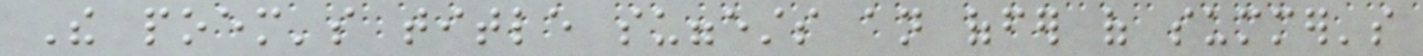The poem's title suggests an offer of summer's
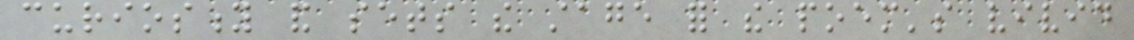curiosity and sets the stage for the poem's vivid
